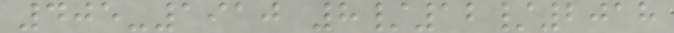405-1910 8/12/2018
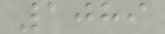1089
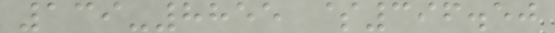139-8855 $396.50
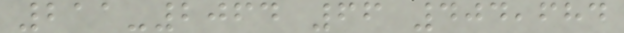211-2064 66 404,684
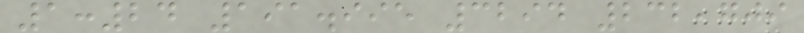1:24 191.995 3294 232,709
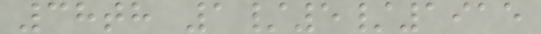38th 1/5/1915
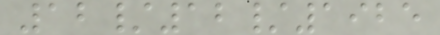12/12/1925
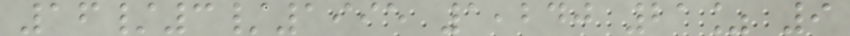16/3/1995 1,240 21% 9
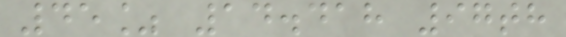45% 14.418 97th
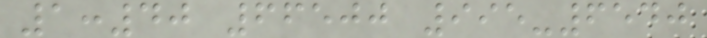1:40 66500 995-6540
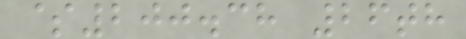$200.38 26th
